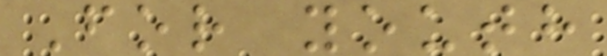For youth
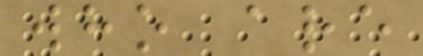who are
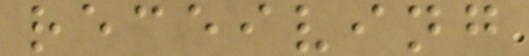receiving
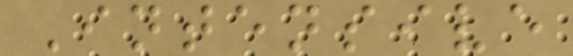Intensive
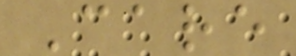Care
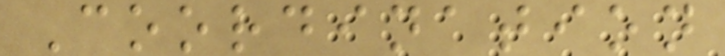Coordination
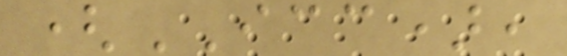(ICC),
